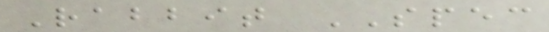Rabbit SPEC
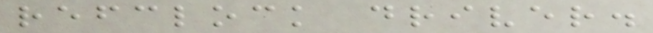refclock driver.
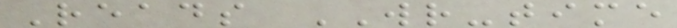Reads WR-time
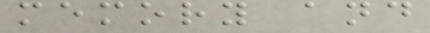memory and
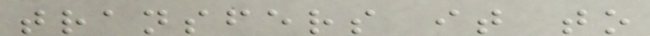transfers it to
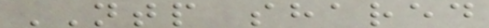NTP shared
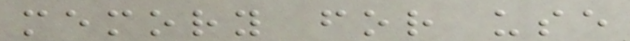memory for use
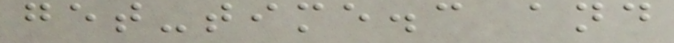get-time.c and
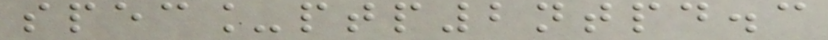spec_ptp2ntpd.c
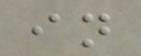in
